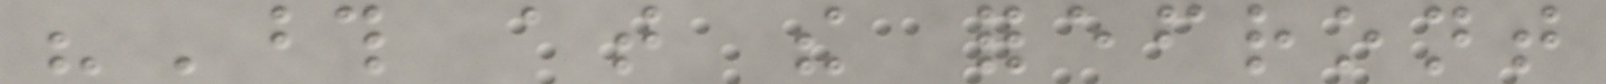"Those at the forefront
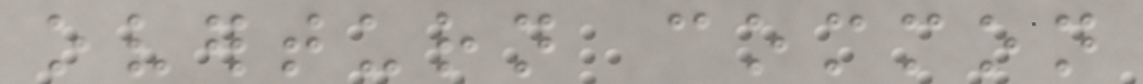overturn common
